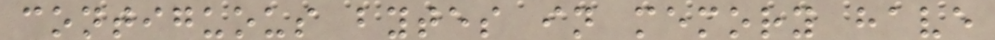contiguous bytes in memory have
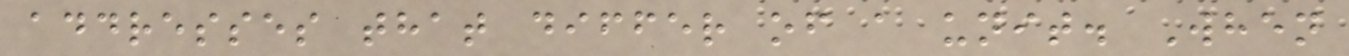addresses that differ of a unit. When
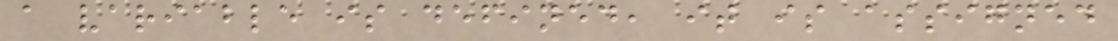a variable is defined, it is assigned
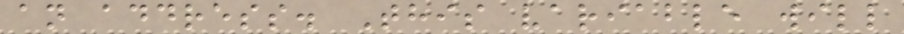an address. This variable will
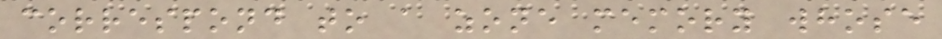correspond to a zone memory whose
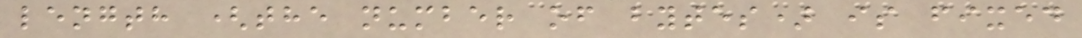length (the number of bytes) is fixed
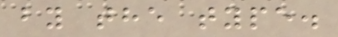by the type.
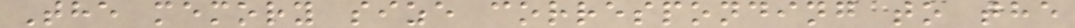The memory size corresponding to the
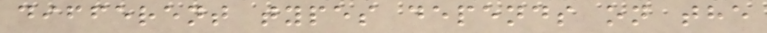different types depends on the
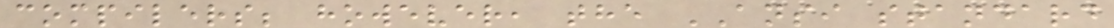compilers; however, the ANSI standard
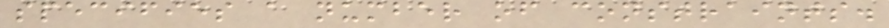specifies a number of constraints.
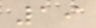19
